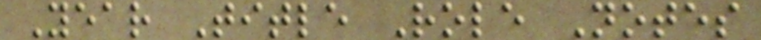Year Title Role Notes
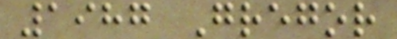1987 Gregor
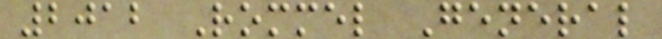2012 Rommel General
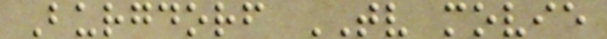Burgdorf TV movie
